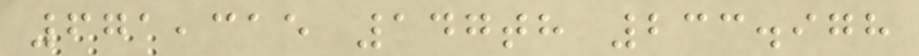671,315 147th 233.978
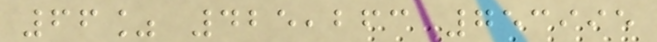66% 425,263 753995
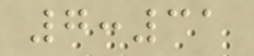7:31
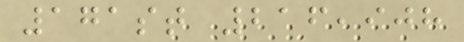171st 216,908
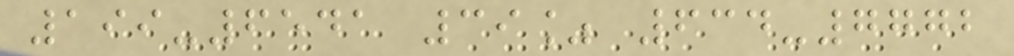199-6541 39% 634-7772
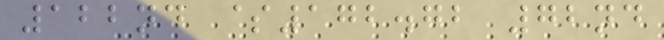122nd $172.72 72nd
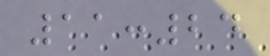11:24
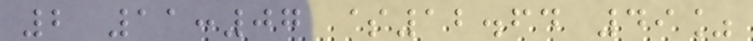2 11:07 $12.64 49%
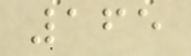165
